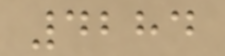4284
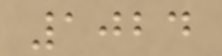1024
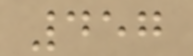457
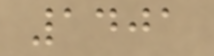1401
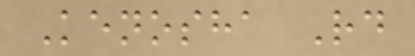Kenosha Rd
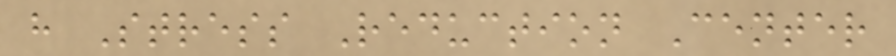h Stress Reduction Center
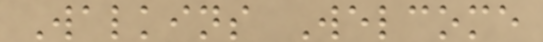Walkins Welcome
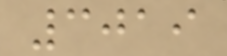3019
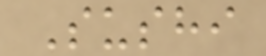Sushi
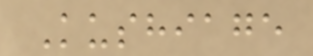Kushiage
